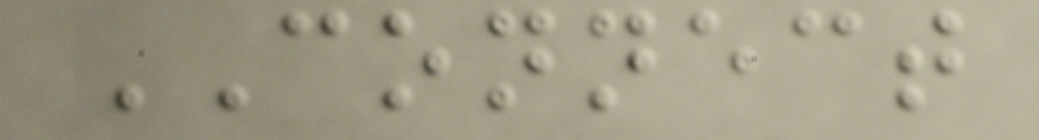CONNECT
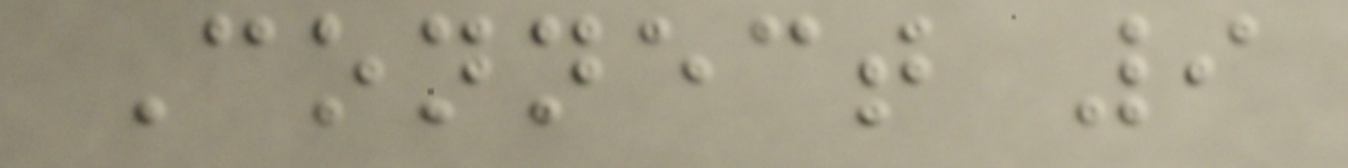Connect 9
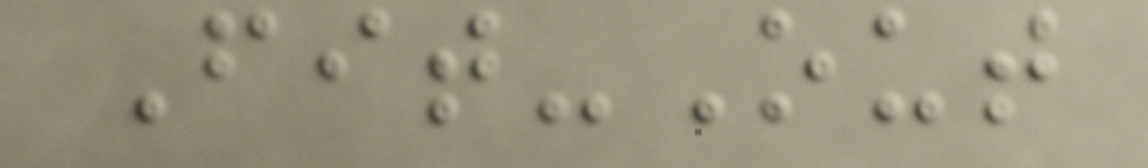Fit-Out
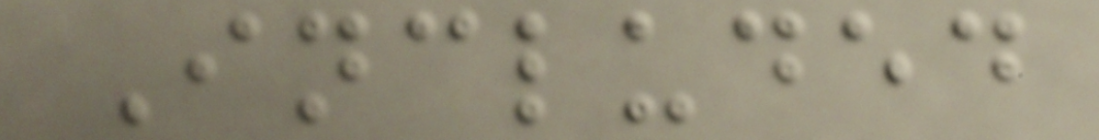Included
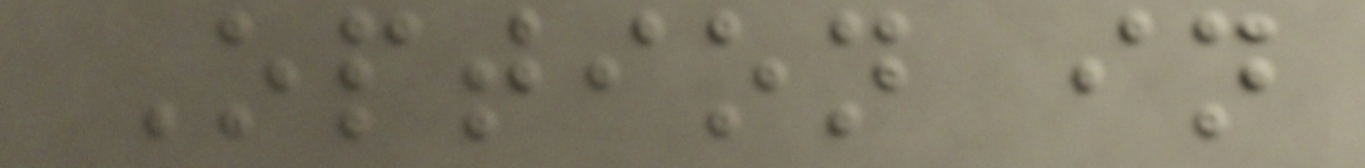Option in
